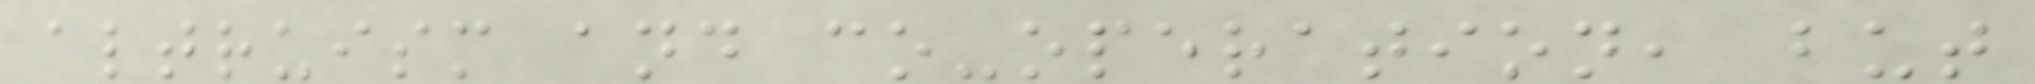altruism and co-operation, but
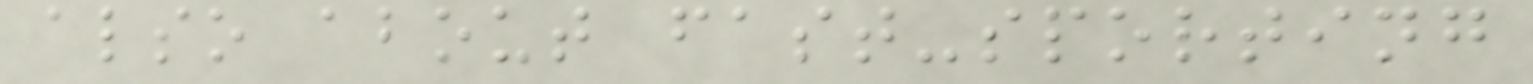also about fast-sporting
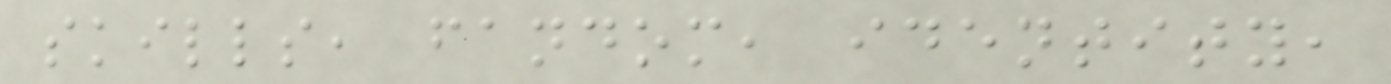skills, fandom, identity,
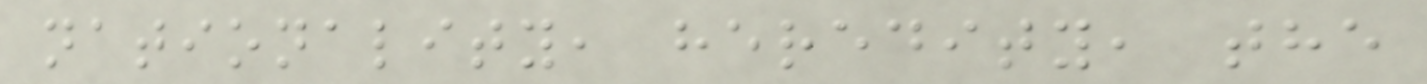nationality, heredity, the
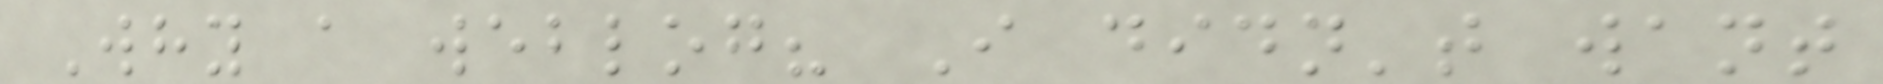Why a weblog? I didn't want
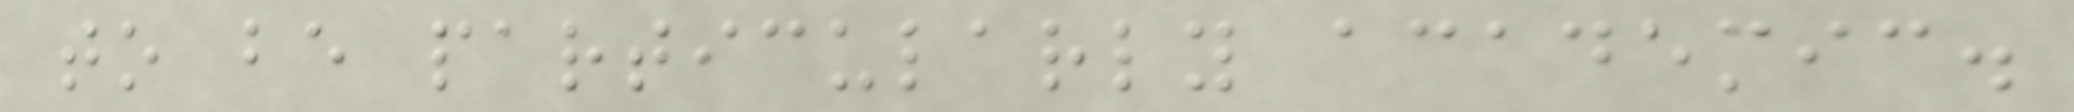to be particularly academic.
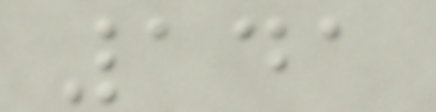141
